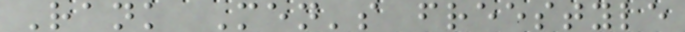Rank Men's freestyle
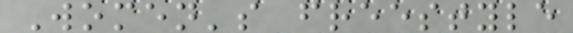Women's freestyle
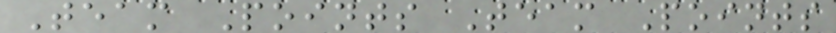Team Points Team Points
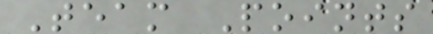Team Points
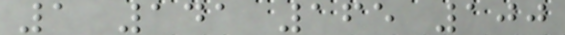1 141 165 100
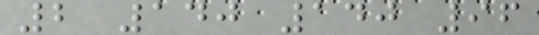2 140 140 96
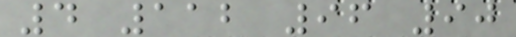4 112 96 90
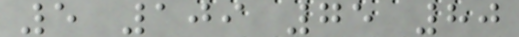5 109 75 80
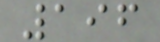196
